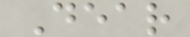Dear
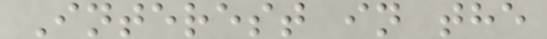Interest in the
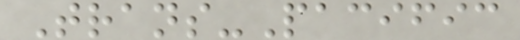Trans-Pacific
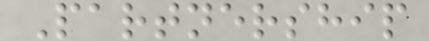Partnership
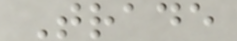Trade
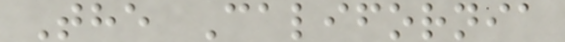The California
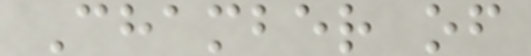Chamber of
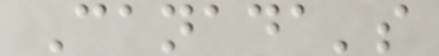Canada's
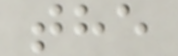the
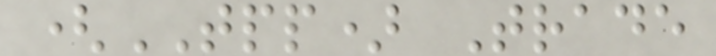(TPP) Trade
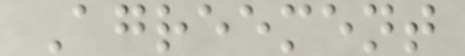Agreement
